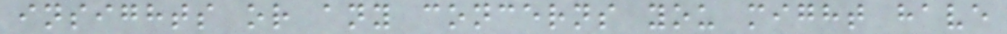insights or any concerns you might have
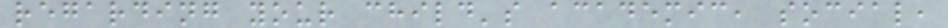regarding your child's academic, social,
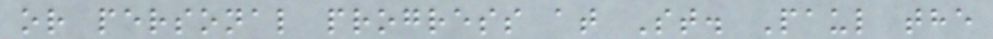or personal progress at St. Paul the
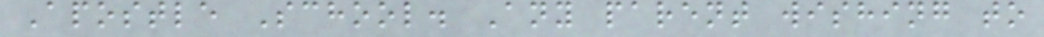Apostle School. Any parent wishing to
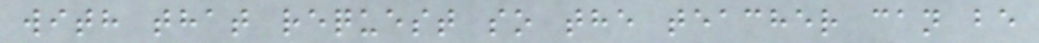with that request so the teacher can be
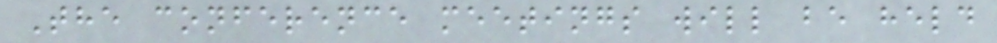The conference meetings will be held
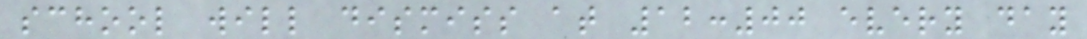school will dismiss at 12:00 every day
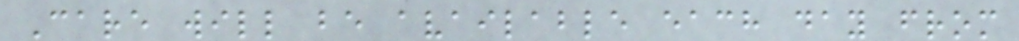Care will be available each day from
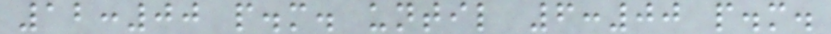12:00 p.m. until 6:00 p.m.
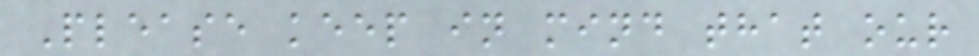Please keep in mind that our
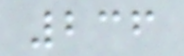236
